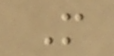M
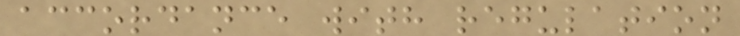accordance with regulation
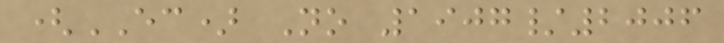(EC) No 1907/2006
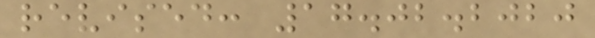revised: 17.02.2020
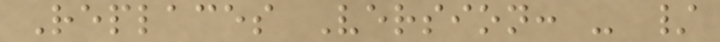Replaces Version: - /
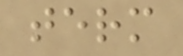term
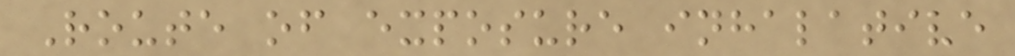Route of exposure inhalative
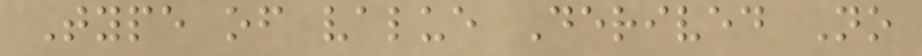Type of value Derived No
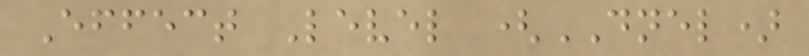Effect Level (DNEL)
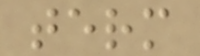term
